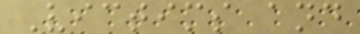Victims and
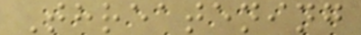Threatening
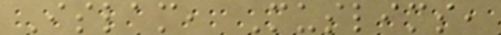Islam, Muslims,
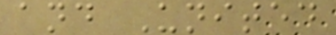and United
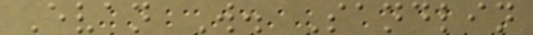Evan W. Sandlin
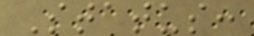Status:
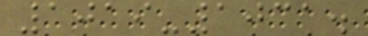1019-1031.
